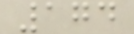174
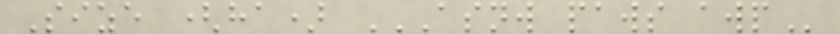Size (ha) ASNW PAWS AWP
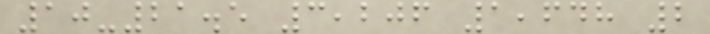10-21.5 3,206 1,648 2
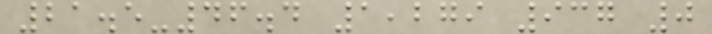21.5-46.4 1,279 937 0
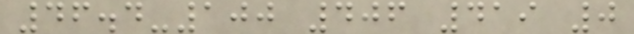46.4-100 406 419 0
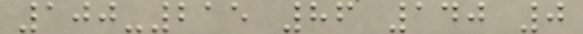100-215 86 140 0
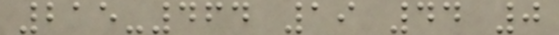215-464 19 44 0
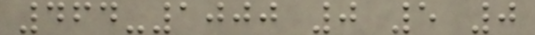464-1000 0 5 0
